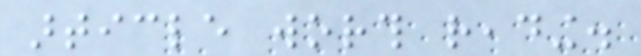article worth reading.
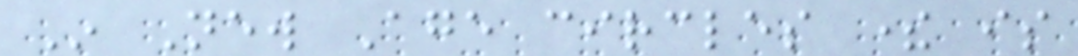In New Age circles there is
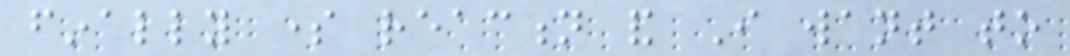finally some reaction and I want to
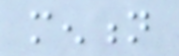mention
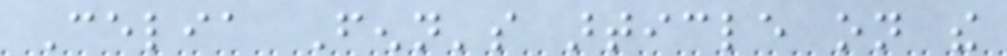Celia Fenn's article on the
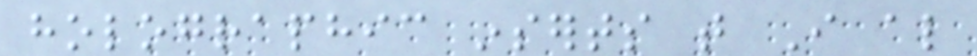holographic inserts that I also
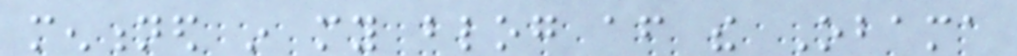mentioned in my blog after the Obama
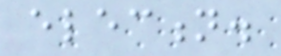election.
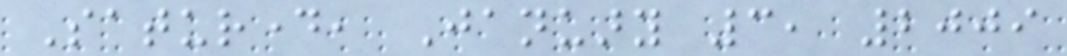Saturday, January 3, 2009
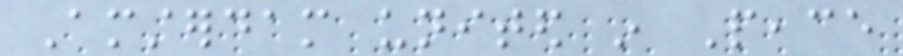Amsterdam united in Peace
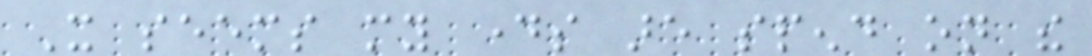It seems my days are spend on the
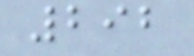292
